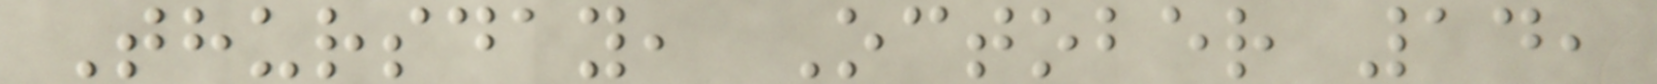Thursday, October 14,
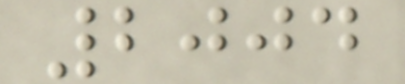2004
